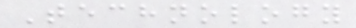Technology
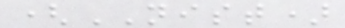(NIST)
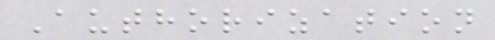Authorization
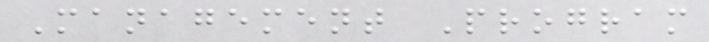Management Program
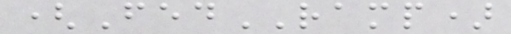(FedRAMP)
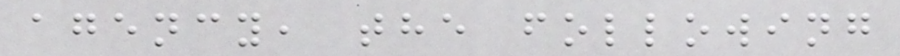agency, the following
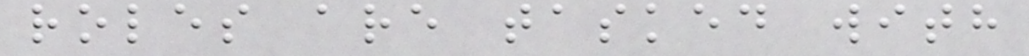roles are tasked with
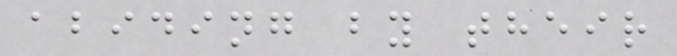abiding by their
